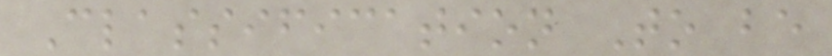Classification To be
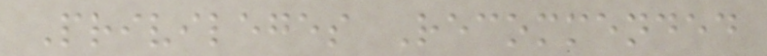Privileges Recommended
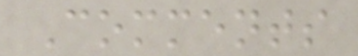Comments
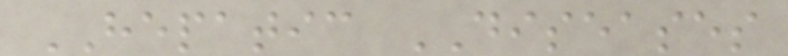HEPATIC DISEASES
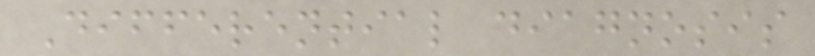Differential diagnosis
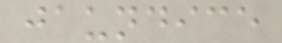jaundice
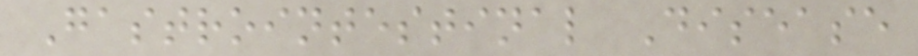Gastrointestinal Disease
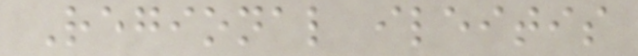Regional ileitis
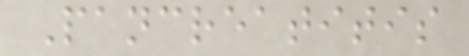Pancreatitis
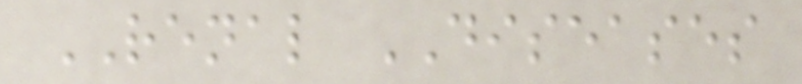RENAL DISEASES
